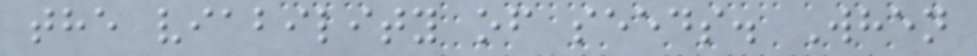the viability of seeds. When
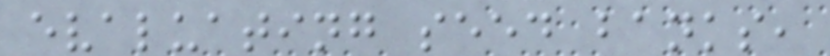evaluating seed banks,
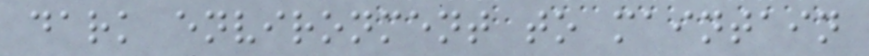dark environment to maintain
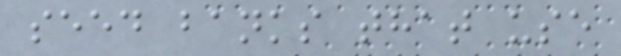seed banks that use
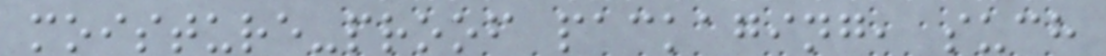moisture-proof packaging, such
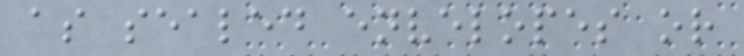as sealed envelopes or
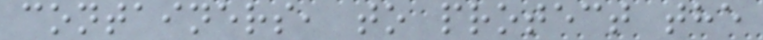containers, to protect the
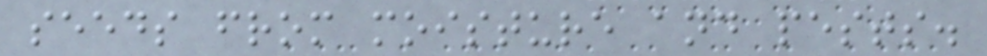seeds from moisture and pests.
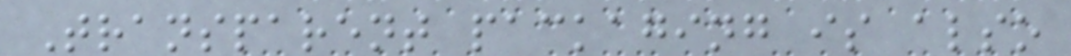Transparent packaging is also
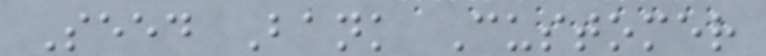Seed Bank Customer
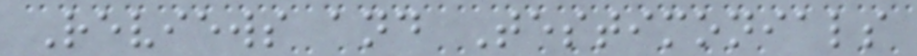Reviews and Testimonials
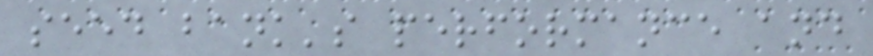seed bank's performance and
